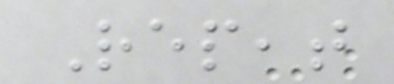Repeat
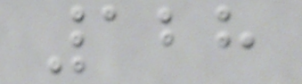128
